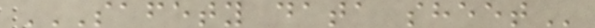SAFETY DATA SHEET
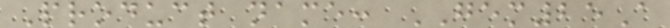Product name: GEM25A
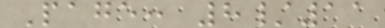Page: 8/11
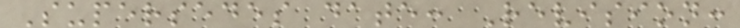Supersedes date: Revision:
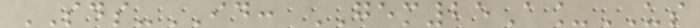SDS-ID: GEM25A_US
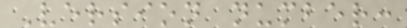Version number:
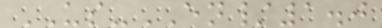US-EN/1.0
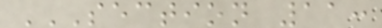SECTION 11:
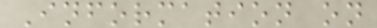Information on
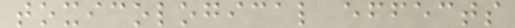toxicological effects
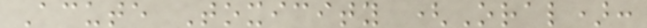Acute Toxicity (Oral):
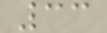33
